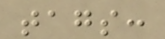tags:
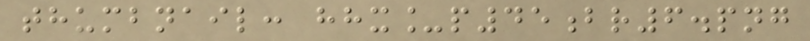thumbnail: hhx_p45br6.png
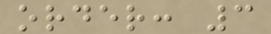order: 3
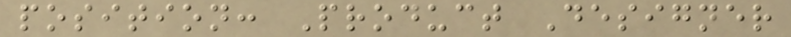position: Product Designer
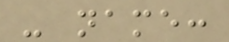- name:
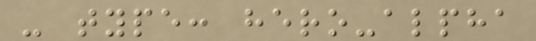- type: hero-alpha
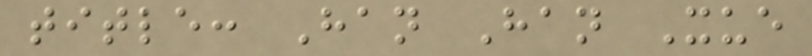title: Han Han Xue
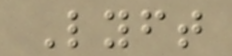Lyft
